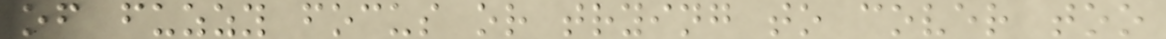of fuzzy focus or trying to cover too
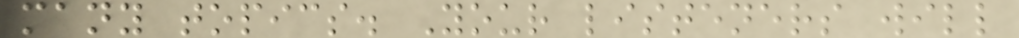many topics. Your listeners will
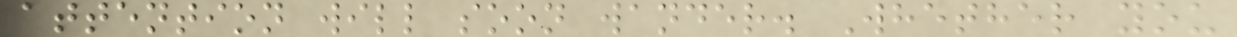attention will soon wander. Whether you
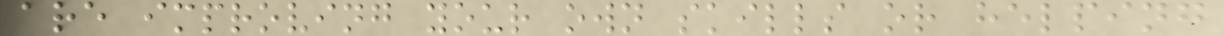are improving your own skills or helping
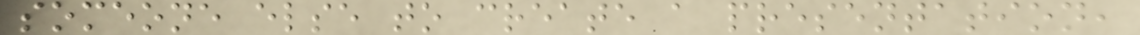someone else to create a presentation,
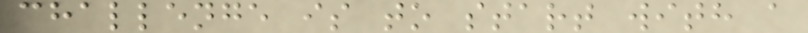challenge is to start with a
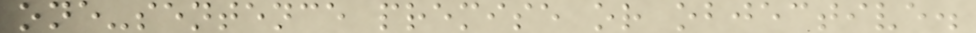one-sentence premise or objective.
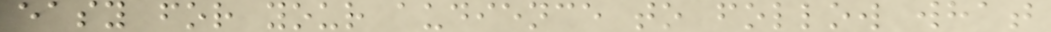easy for your audience to follow what
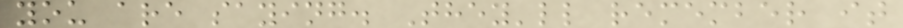you are saying. They'll remember it
